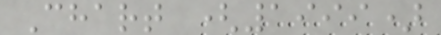Chart (1999)
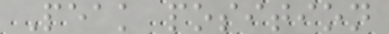Peak position
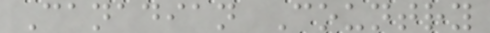Canadian Country
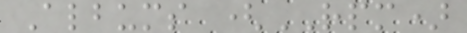Albums (RPM)
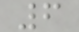6
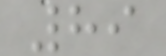89
